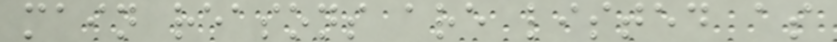main reasons are listed as
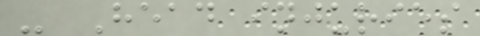- Head injuries
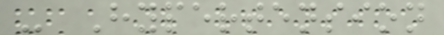- Hypertension
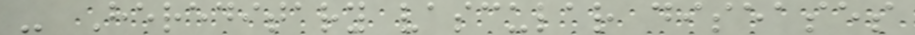- Hereditary vascular diseases
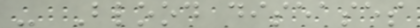- Blood diseases
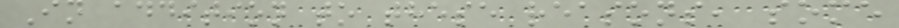In addition to these reasons, some
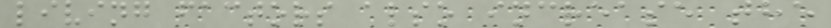living factors also increase the
